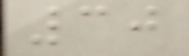30
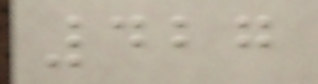427
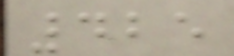425
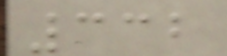332
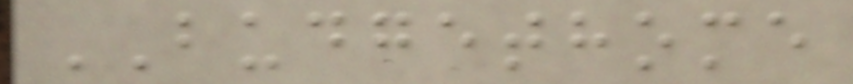BUDGETHOME
